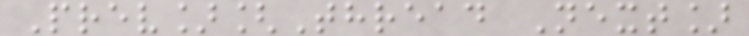Prev][Thread Next]
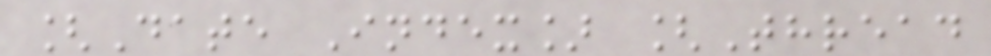[Date Index] [Thread
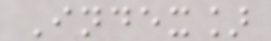Index]
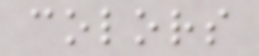colors
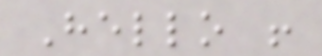Hello !
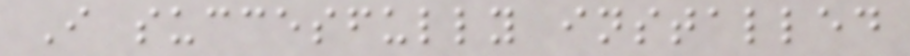I succesfully installed
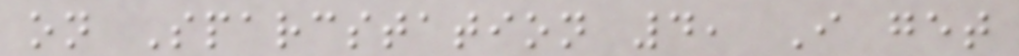on Sparcstation 4, I get
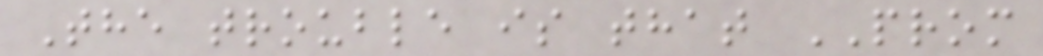The trouble is that PROM
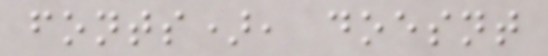fonts), doesnt
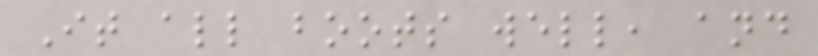It all boots well, and
